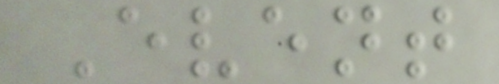Event
